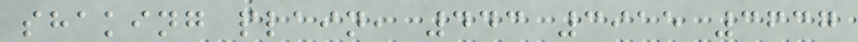shaking plain, 443 3915 3637
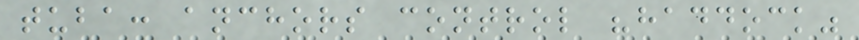tuba: anchors control "haddock"
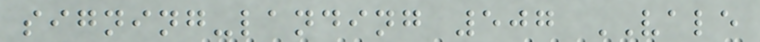signing-landing 507 VALE
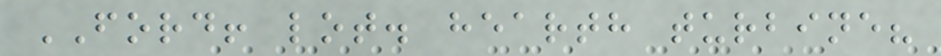FORD! lot. hearth turbine?
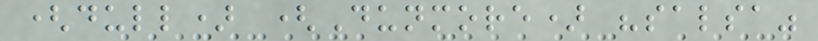(dull) (Dunmore) "salsa"
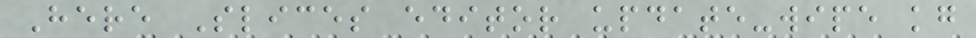Here Slices editor update-wipe kg
